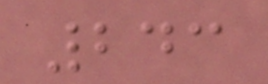243
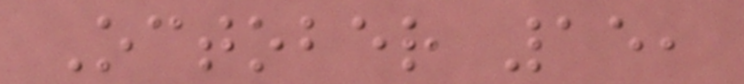October 15,
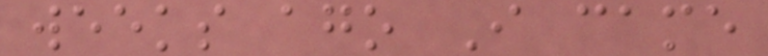weeks ago I came
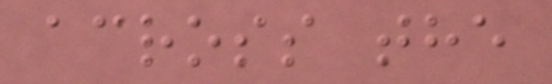across the
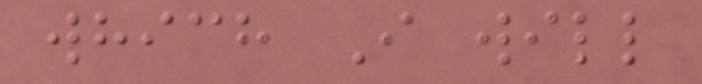which I will
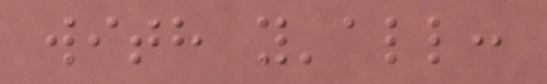with y'all:
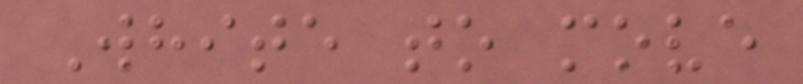White to move
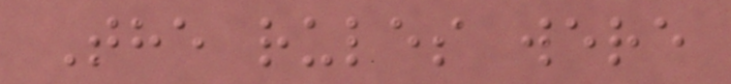The rules were
